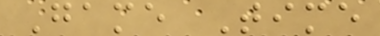Game Time
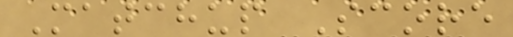Matchup Score
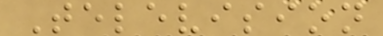Television
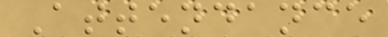Attendance
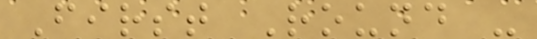First Round -
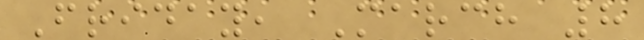Friday, March 8
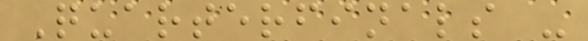Quarterfinals -
